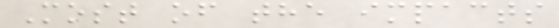Most of the impacts
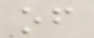of
